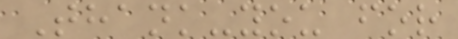Thank-you for
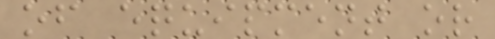of equipment or
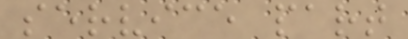service part
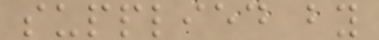supplied by
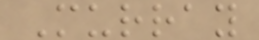Murray
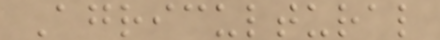Agricultural
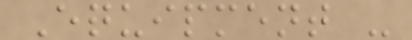Equipment -
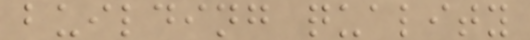building quality
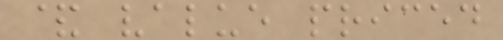& value priced
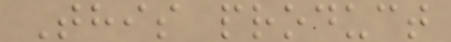This product
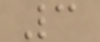3
